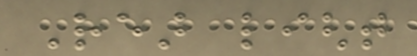Rear light
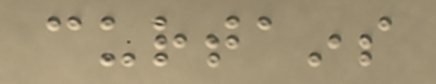curtains
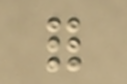for
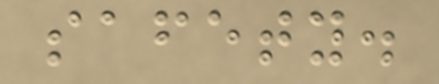safety.
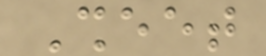Sheet
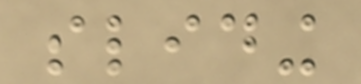sliding
